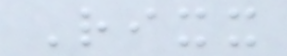Rixx
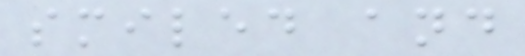smiled and
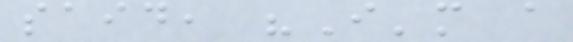said, "I'm a
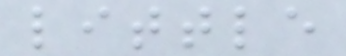little
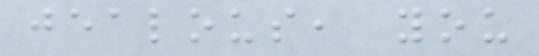jealous, you
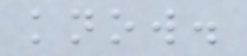know.
